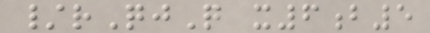/rQjQ x6b5
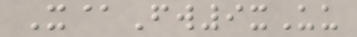X@Fw9xUu
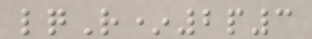lqR*2p3
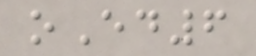oEd6
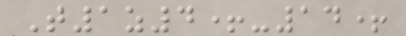T1z4+-14+
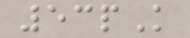53pK
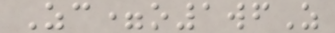Zc=o1wfZ
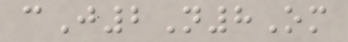cJ2N8Om
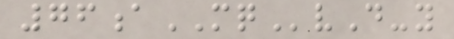76aMQvD-y
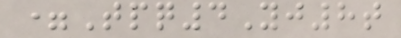=Tpq4Yj8t
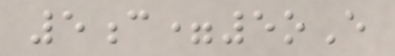5c=5oE
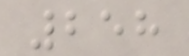258
